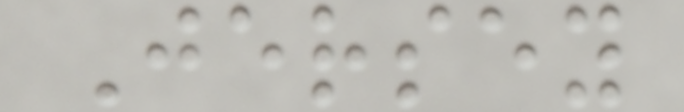Jersey
